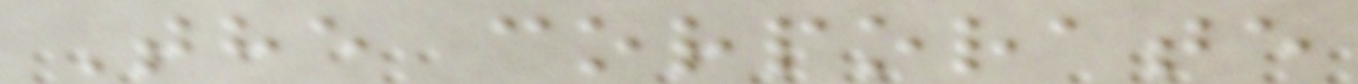The corporate
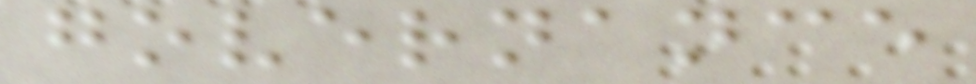governance
